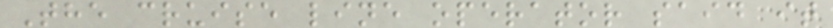The cruise line operator said it
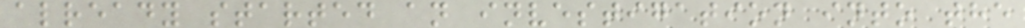already started an investigation into the
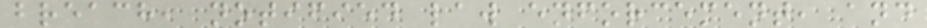breach, notified law enforcement, and
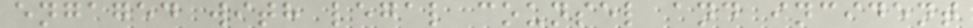engaged with legal counsel and incident
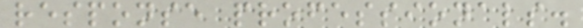response professionals.
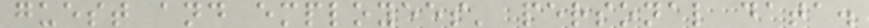guest and employees' personal data.
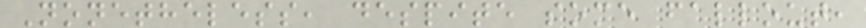Nonetheless, despite some fallout,
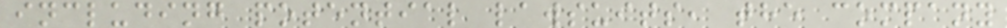including potential lawsuits, the company
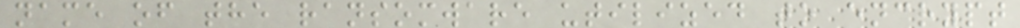name of the ransomware utilized to encrypt
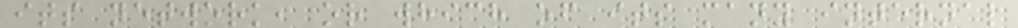its network, or which of its many internal
